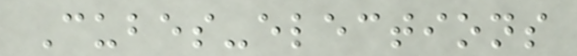Cubes-elections
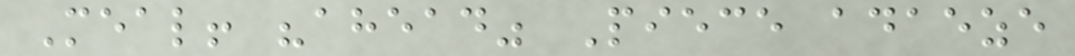Meal! "ahead" Piece adaeze
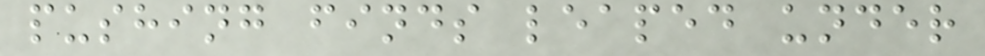pushing finds leaped under
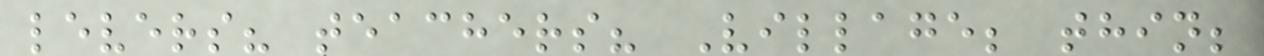levers? teachers? Village; thin;
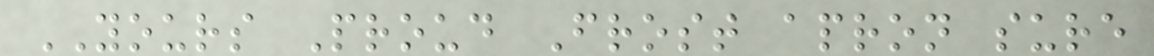YOURS Proud Frost apron sure
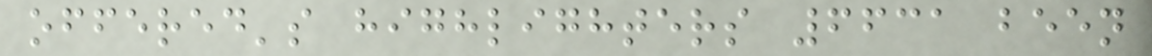offered's highlighters 6631 been
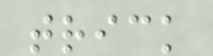trick
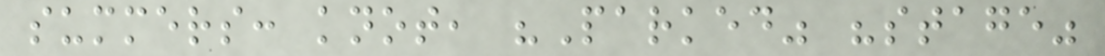summers: knot, "Parked" "stage"
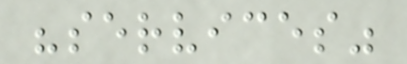"services"
